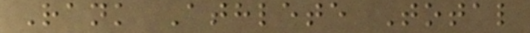Rank Athlete Total
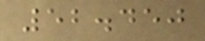52.450
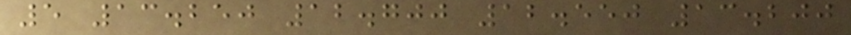5 13.250 12.700 12.550 13.200
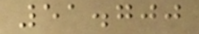51.700
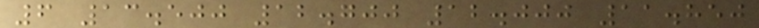6 13.500 12.700 12.000 11.850
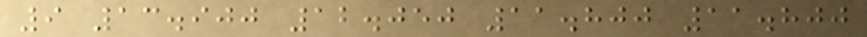9 13.900 12.050 11.800 11.800
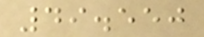49.550
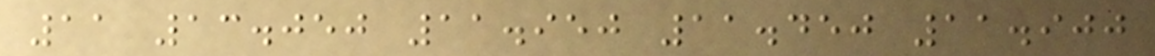11 13.050 11.950 11.450 11.900
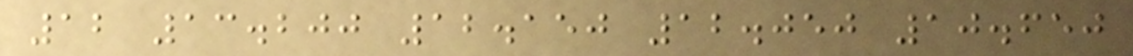12 13.200 12.150 12.050 10.650
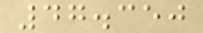47.350
